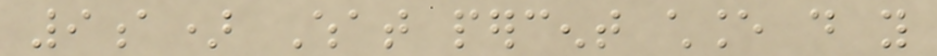9a) What percent chance do you
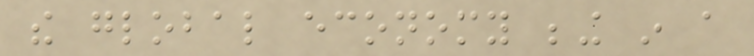the global economy being in a
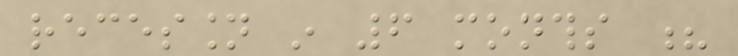recession in 6 months ?
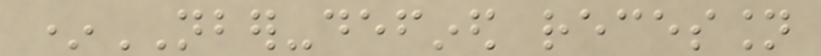*NBER-defined recession
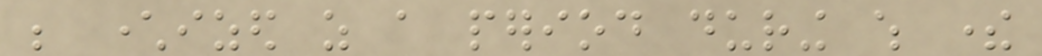be characterized as a period during which there
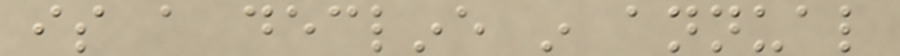is a decline in annual
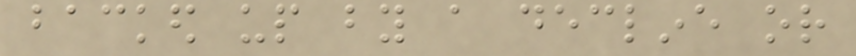backed up by a decline or
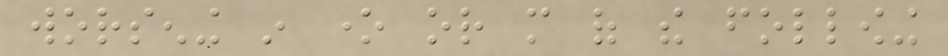worsening in one or more of the following
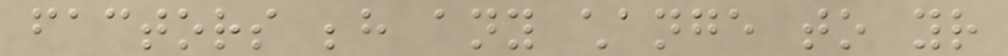factors behind any change to your
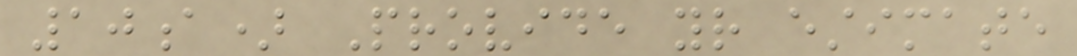10a) Provide your estimate
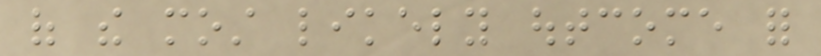of the most likely outcome for
